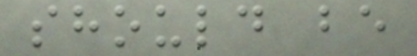should be
